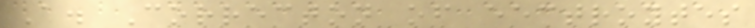A. Correcton of eectroytes
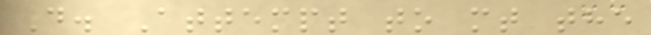D. Attempt to mt the
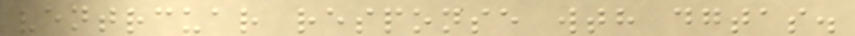ventrcuar response wth dgtas.
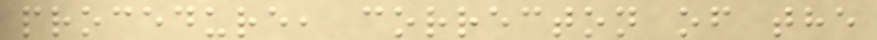procedure, correcton of the
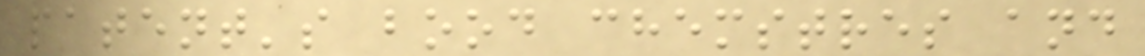patent's bood chemstres and
